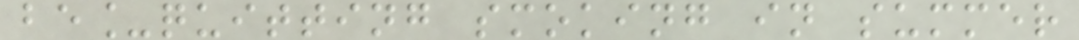be_quitting smoking in summer
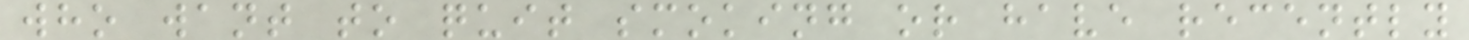who want to quit smoking or have recently
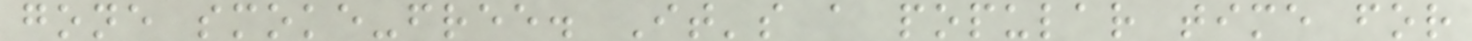gone smoke-free. It's a popular time for
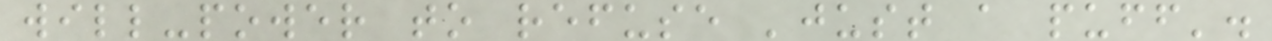will-power to refuse 'just a puff'.
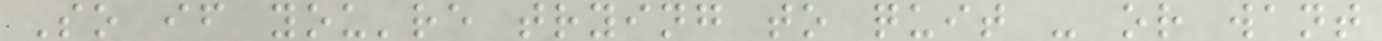So if you're trying to quit - or want
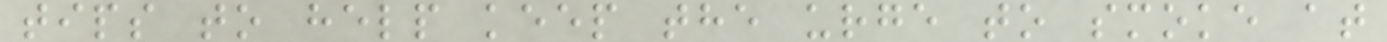tips to help keep the urge to smoke at
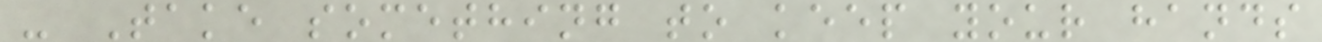- Take something to keep your hands
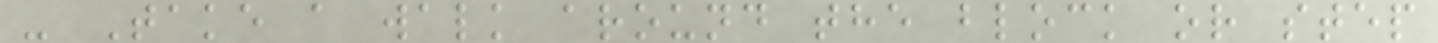- Take a walk around the block or step
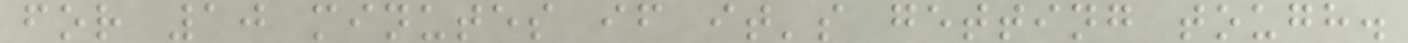for 10 minutes if it's getting tough.
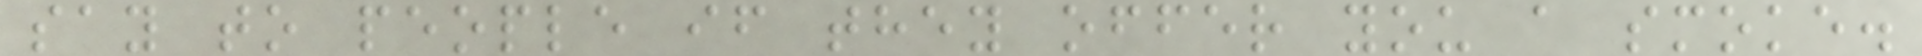say to people if they offer you a smoke.
